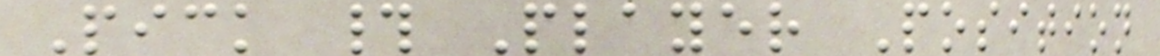Pick # Player Position
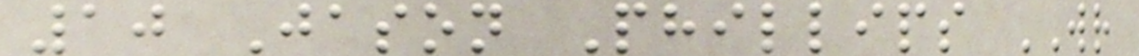10 Jason Phillips WR
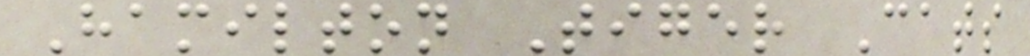Hamilton Tiger Cats
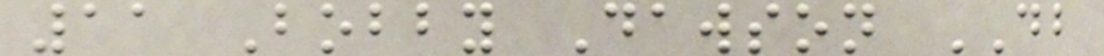11 Bobby Dawson DB
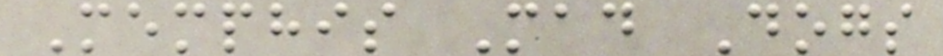Memphis Mad Dogs
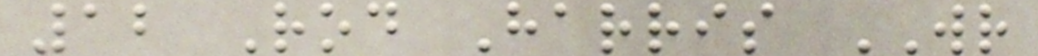12 Rod Harris WR
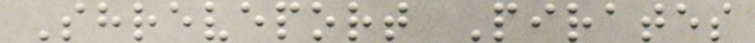Shreveport Pirates
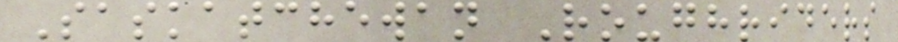Saskatchewan Roughriders
